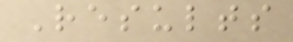Results
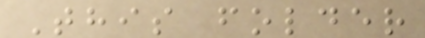This folder
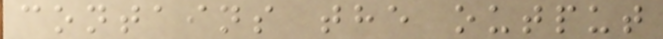contains the output
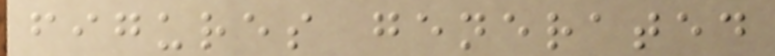figures generated
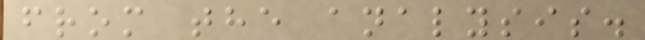from the analysis.
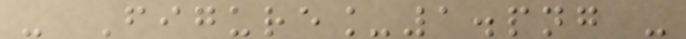- Figure_1.png -
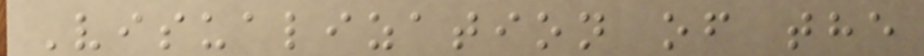Visualization of the
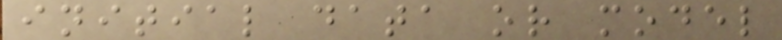initial data or model
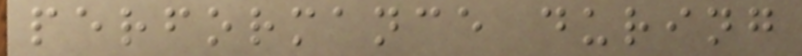performance during
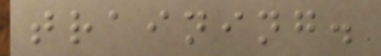training.
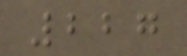227
